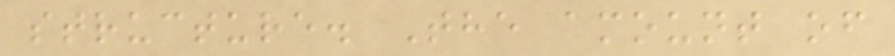structure. The amount of
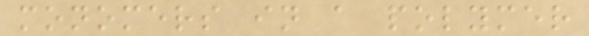monomers in a polymer
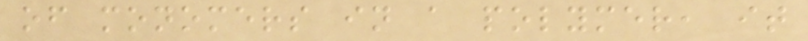of monomers in a polymer, it
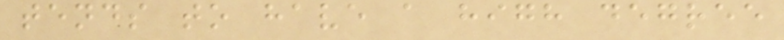tends to have a high degree
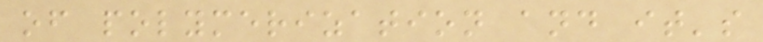of polymerization and it's
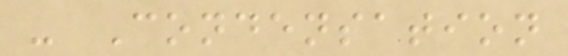- Condensation
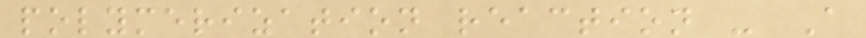polymerization reaction - A
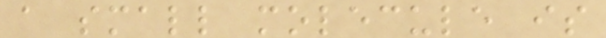a small molecule is
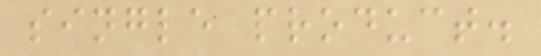single product.
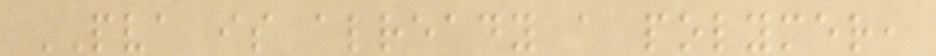PVA is already a polymer,
